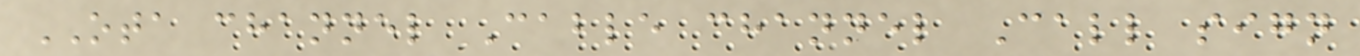OTA channel Cable channel Call sign
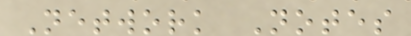Network Notes
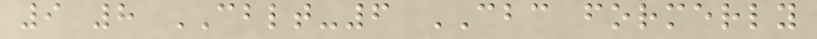9 8 CBLT-6 CBC formerly
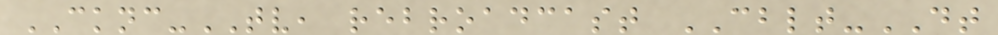CKNC-TV, rebroadcast CBLT-DT
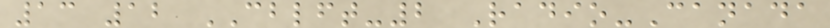13 12 CBLFT-2 Radio-Canada
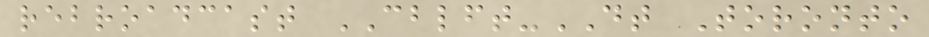rebroadcast CBLFT-DT Toronto
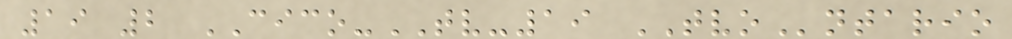19 2 CICO-TV-19 TVOntario
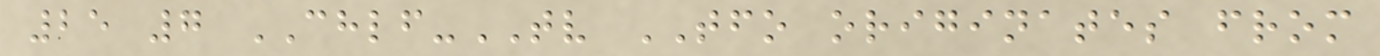25 7 CHLF-TV TFO originates from
